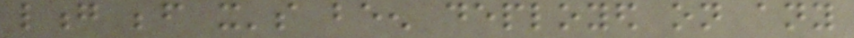long before it's been deployed on any
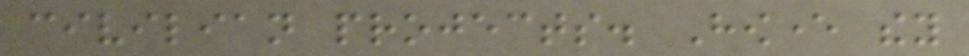civilian projects. However they
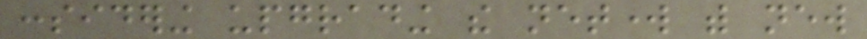considering upgrading the network with new
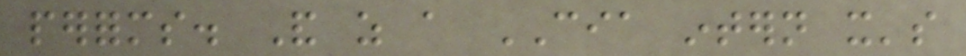performs. And as a CIA intern it's
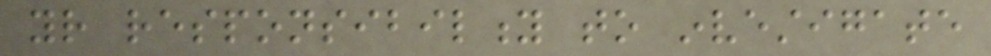your responsibility to investigate
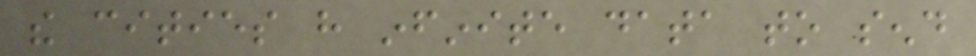the cities have infinite data to send
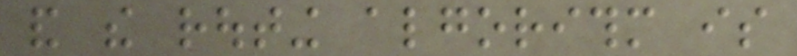and the routing algorithm is
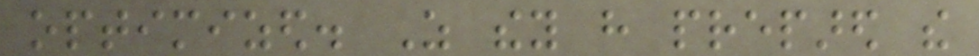optimized. As they have prepared the
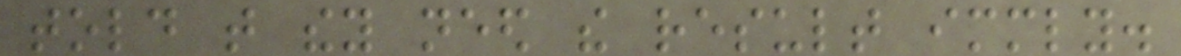told that they need the result immediately.
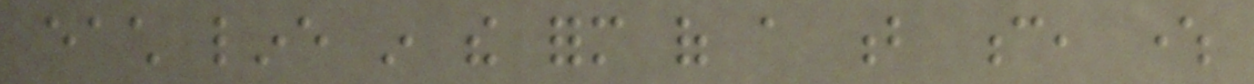each line in the form of a b c, where
